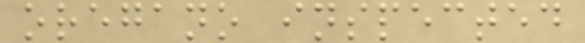oregano inspected
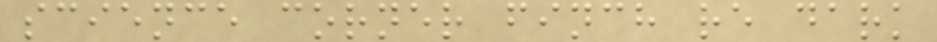science corner finch re dark
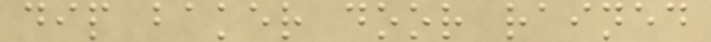dip baker door rained
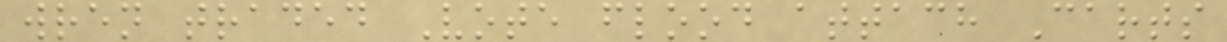wren traded Vote flood attach Carts
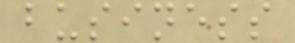business
